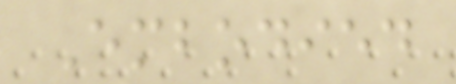Embodied
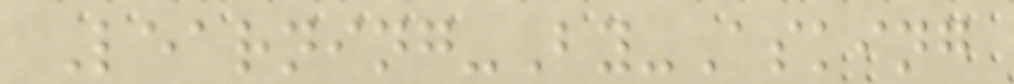Learning-By-Asking
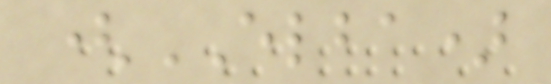(ELBA)
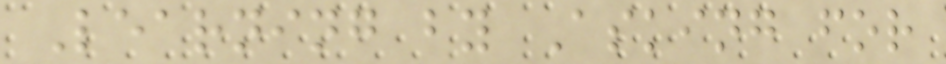Learning by Asking for
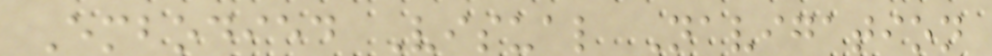Embodied Visual Navigation
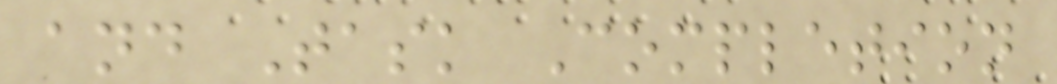and Task Completion
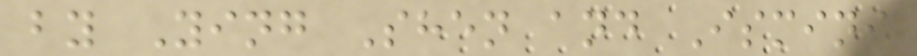by Ying Shen and Ismini
